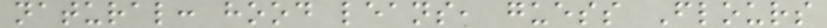natural: hood leans, guess Flours
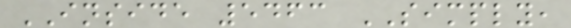INSIDE 5463 SIMPLY,
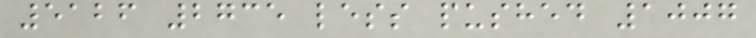5126 2735 less pushed 1007
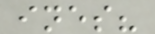ines?
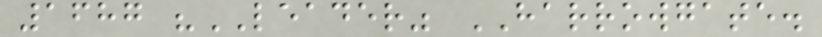1687 "LEADER" HARROWGATE.
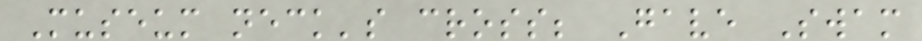Museum neck's cross; Gave Swam
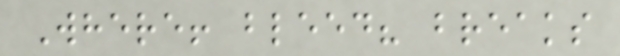Where! bleed? breaks
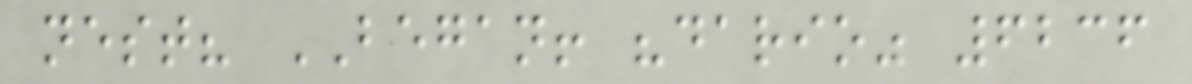nest? BEGAN! "dario" 6236
